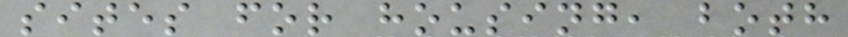sites for housing, both
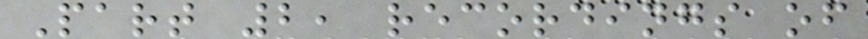Part 2, recordings of
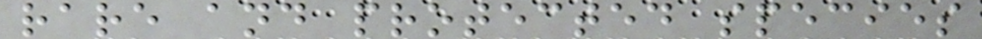rare and protected species
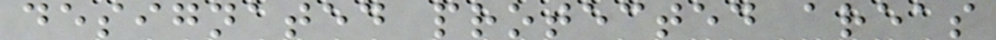designated protected areas
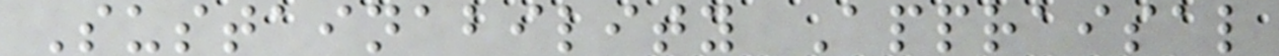Sustainability Appraisal
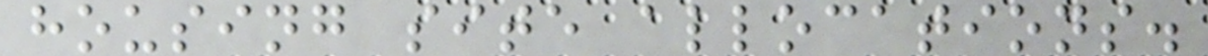housing site allocations.
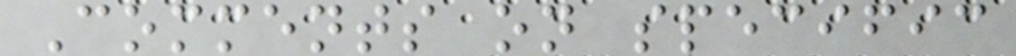Comments on specific
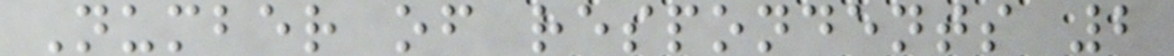Number of respondents 2
